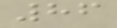86
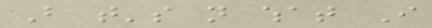But that's not what I
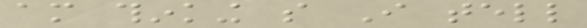am thinking so I tell
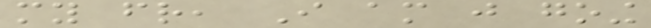my friend, I am just going
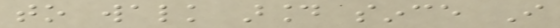to walk around since I
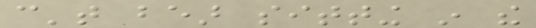can't bear sitting in the
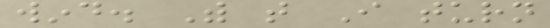wind. With that I turn
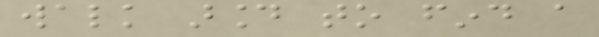walk around to find a
